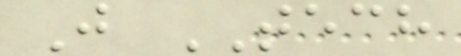J TECH
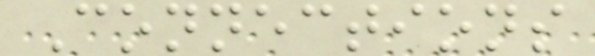Connections
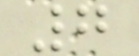7
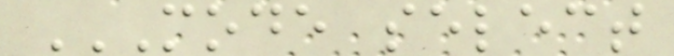MODE SELECT
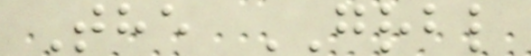The GRBL
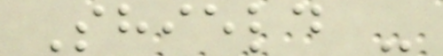Shield -
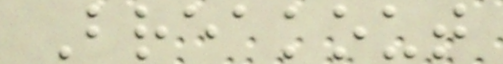Breakout
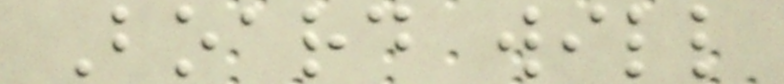Board will
